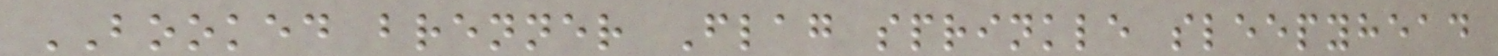BOOKED brenner Flag sprinkle sleepyhead
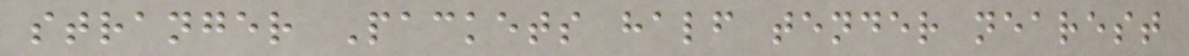stranger Packets half tender nearest
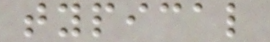typical
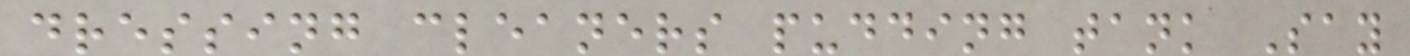dressing cleaners pudding tank Say
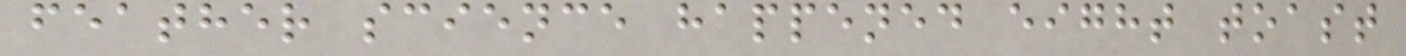feather science happened eight toast
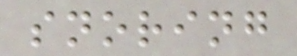snoring
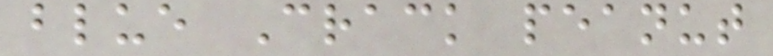blue Crack peanut
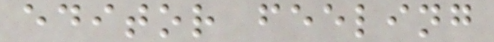editor feeling
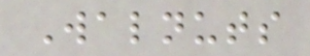Walnuts
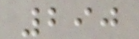290
